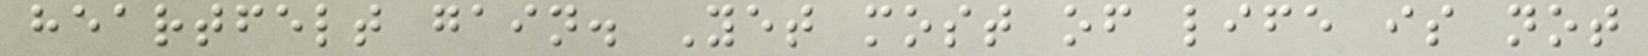heartfelt gain. Yet most of life is not
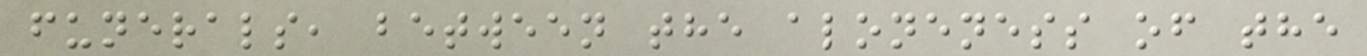funerals, between the aloneness of the
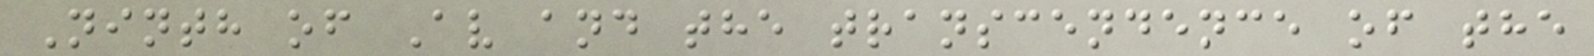Ninth of Av and the transcendence of the
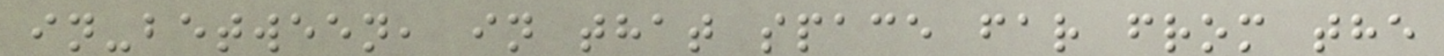in-between, in that space far from the
